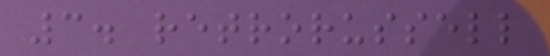3. retrorussell
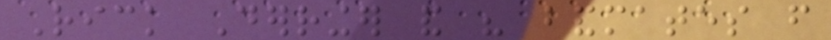Rick Derringer and his bandmates from
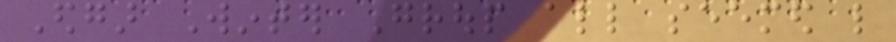Edgar Winter Group all seemed like
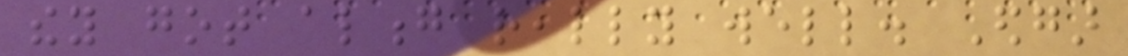they got along really well. Edgar
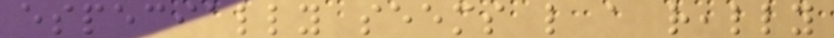especially seems like a really
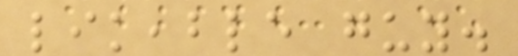likeable guy.
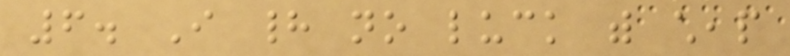6. I had no luck with cheap
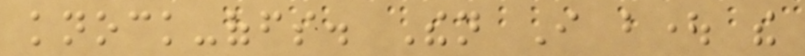knock-offs. Then I bought the
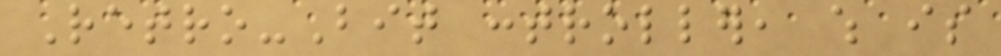Retro-Bit controller, which is
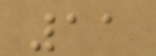11
